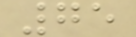75
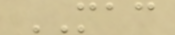MAC
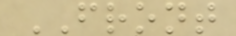FRONT
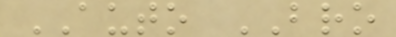AUTO BRO
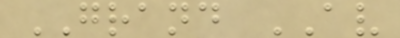GRAND AV
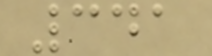341
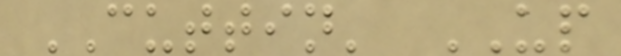CUTTIN' UP
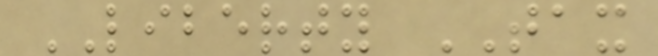LIBERTY TAX
